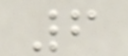6
